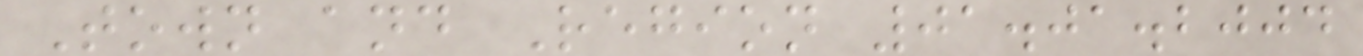Town and Region 01.01.2004
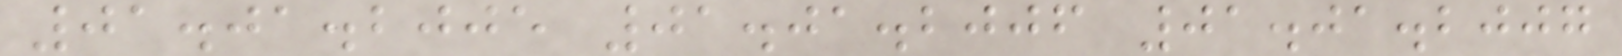01.01.2005 01.01.2006 01.01.2007
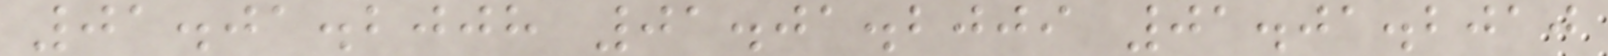01.01.2008 01.01.2009 01.01.2010
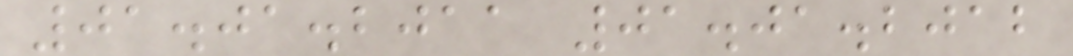01.01.2011 01.01.2012
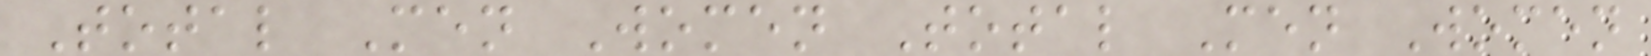Total Men Women Total Men Women
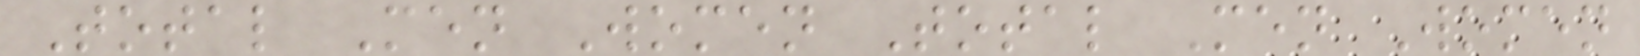Total Men Women Total Men Women
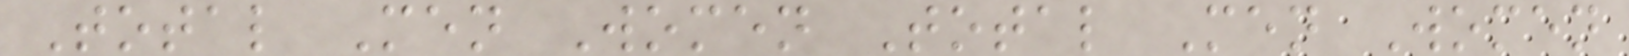Total Men Women Total Men Women
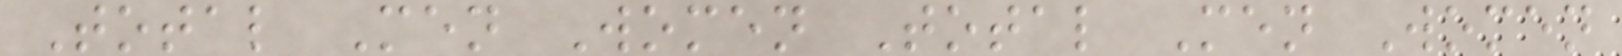Total Men Women Total Men Women
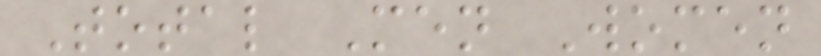Total Men Women
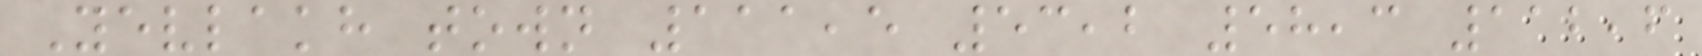Yevlakh town 111,5 53,2 58,3 112,6
